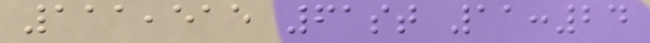111,515 61st 11:24
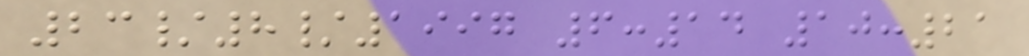23/8/1997 6:14 10:21
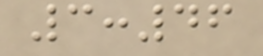3:46
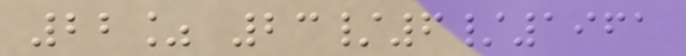22% 23/6/1961
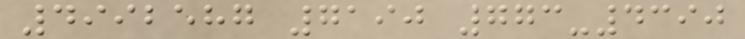4992587 7190 773-4390
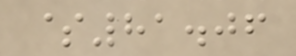$81.06
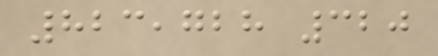823,728 320
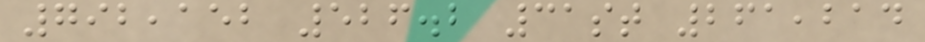792,152 526.2 31st 261,214
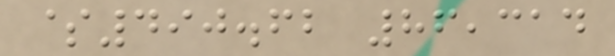$490.62 86,314
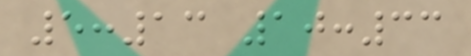5:13 10:33
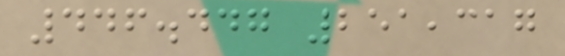446.447 251,317
